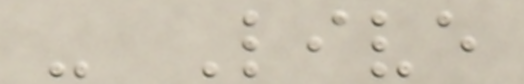- Live
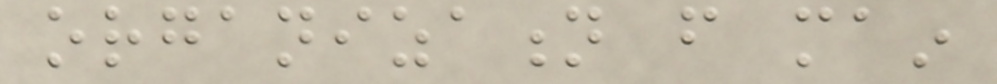organization from main
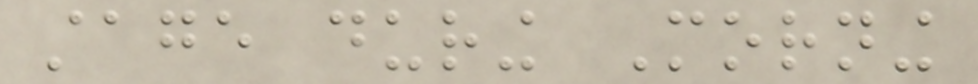stage during Morning
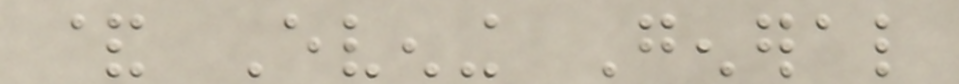& Evening General
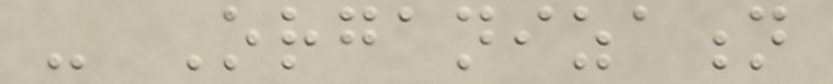- Organization
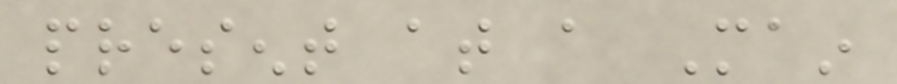present at a Main
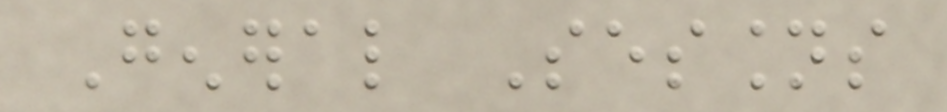General Sessions
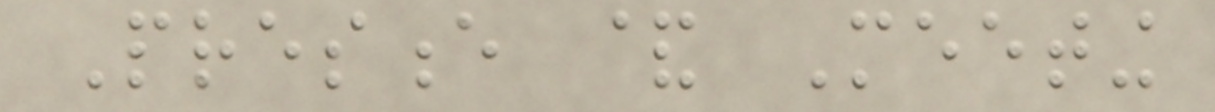Presence & Meeting
